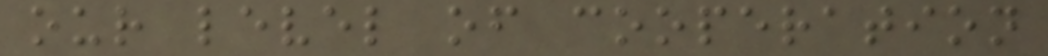our level of cooperation
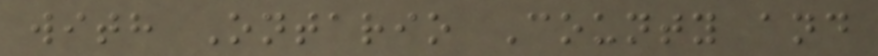with Ontario County and
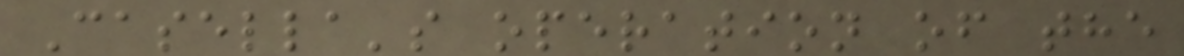Casella's operation of the
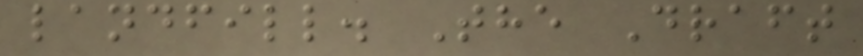landfill. The Draft
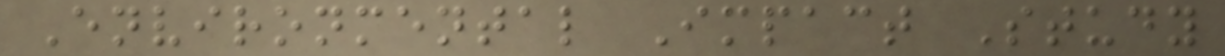Environmental Impact Study
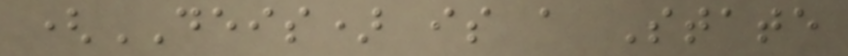(DEIS) is a State
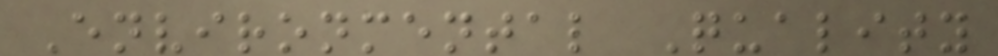Environmental Quality
